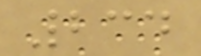234
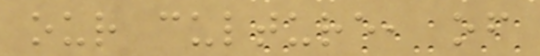our culture, of
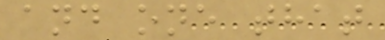and one that
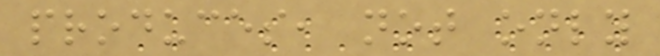produces, not only
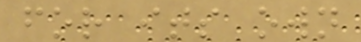for its own
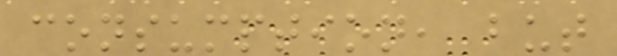consumption, but
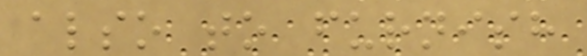also to furnish
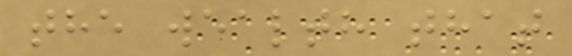the wealth that
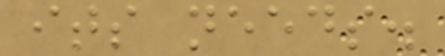its needs.
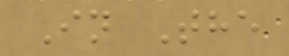In The
